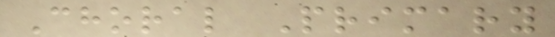Choral Primary
